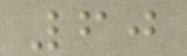60
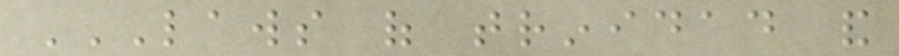LAWS OF TRINIDAD AND
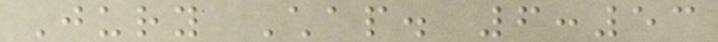Jury Chap. 6:53
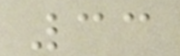33
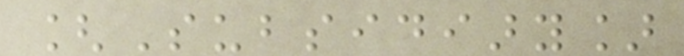[Subsidiary]
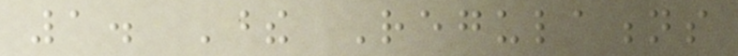1. These Regulations
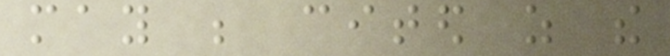may be cited as the
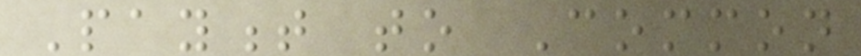Payment to Common
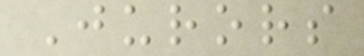Jurors
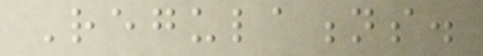Regulations.
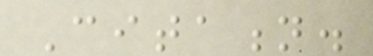Citation.
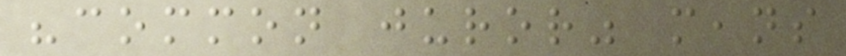"common juror" means
